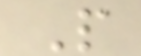P
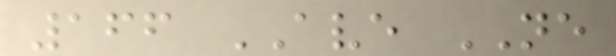166 AVE NE
